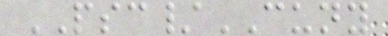PSC/CUNY
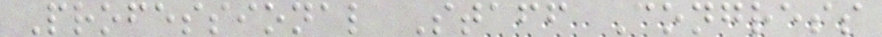Professional Staff Congress
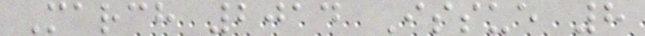March 2014 Issue 8
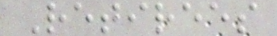Retirees
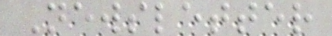Newsletter
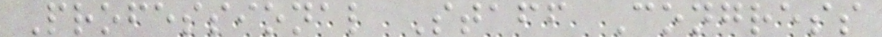Professional Staff Congress
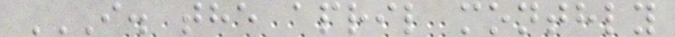I. THE APRIL MONTHLY
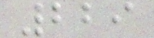229
